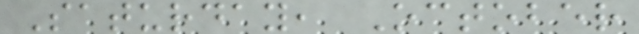Saturday, October
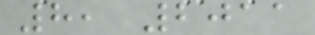8, 2011
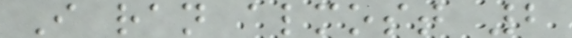I ran almost 2
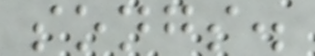songs.
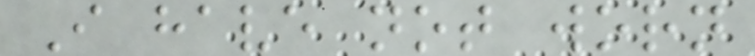I have not worn
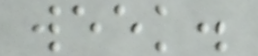week.
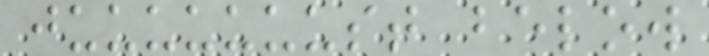juuuuuuust below
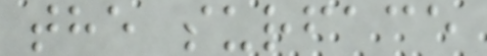the surface
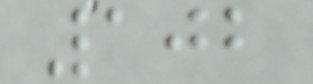102
